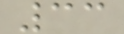33
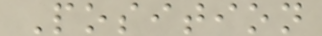Position
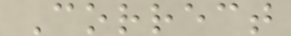Correct
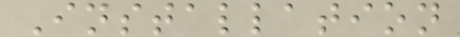Installation
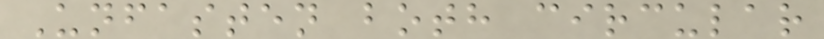Unfasten both circular
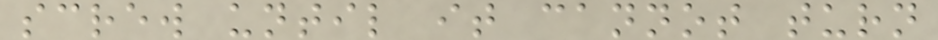screw until it cannot turn
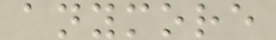anymore
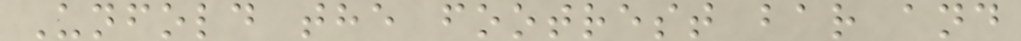Unfold the footrest bar and
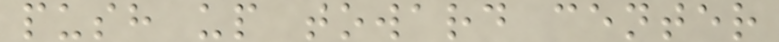push up toward center
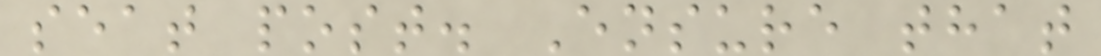seat post. Ensure that
